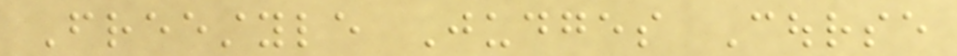Freestyle Judges Course
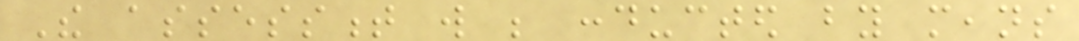The assessment will be conducted by means
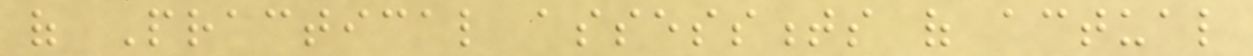of Practical assessments of actual
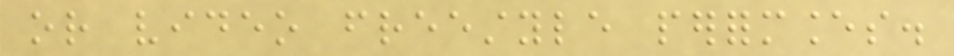or video freestyle performances.
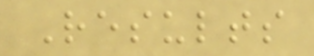Results
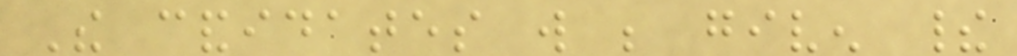The candidates will be given their
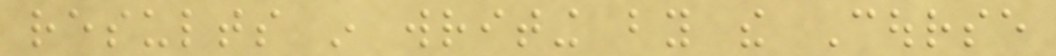results in writing by the Course
